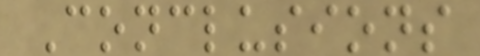Conclusions
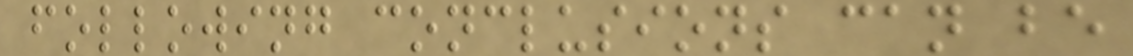following conclusions can be
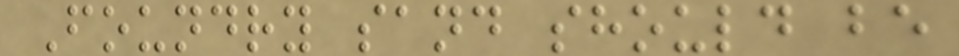Foundry sand should be
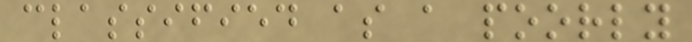classified as a poorly
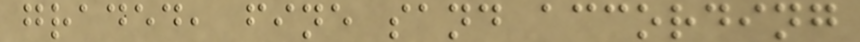graded, fine sand according
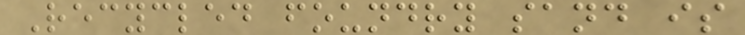Recycled foundry sand is
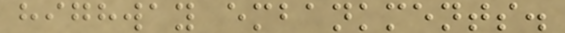highway embankments.
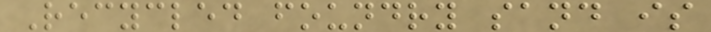Recycled foundry sand is
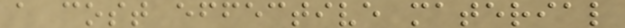a cost effective material
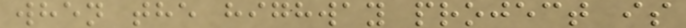when the highway project is
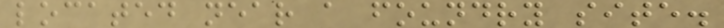located near a foundry site.
